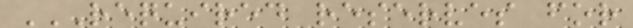REQUIRED RESERVES FOR
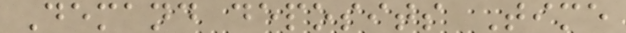Demand deposits Time
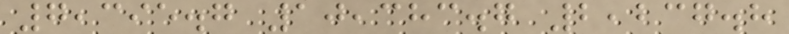7,395.7 10,383.7 2,237.8
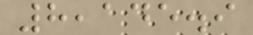8,145.9
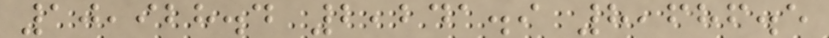10,928.4 2,241.9 8,686.5
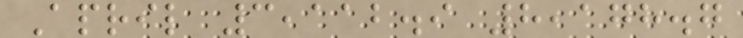April 3,112.9 8,178.7
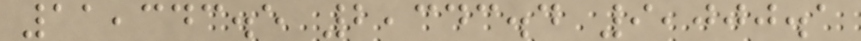11,343.5 2,343.4 9,000.1
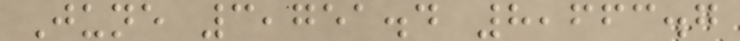June 3,751.4 8,663.7
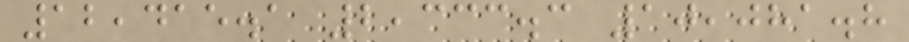12,415.1 2,333.3 10,081.8
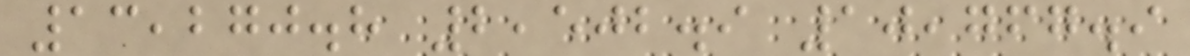13,270.8 2,502.9 10,767.9
